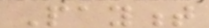Payment
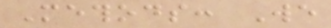Methods: We
